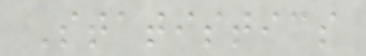Statistics
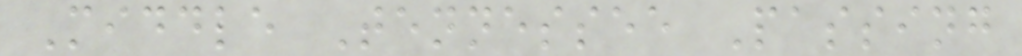Middle Tennessee Passing
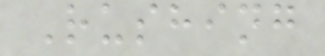Rushing
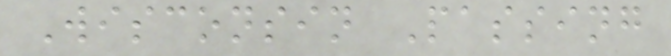Wisconsin Passing
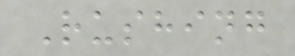Rushing
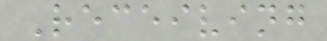Receiving
